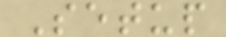Setup
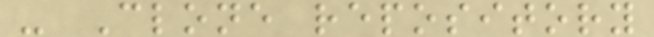- Clone repository
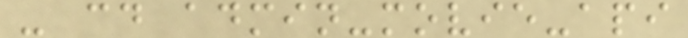- cd admin-movie-api
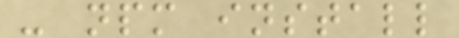- npm install
